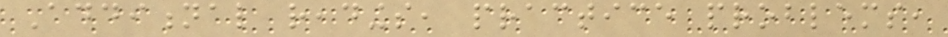Additional readings, practice problems,
